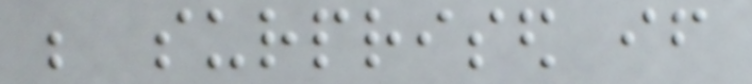be surprised if
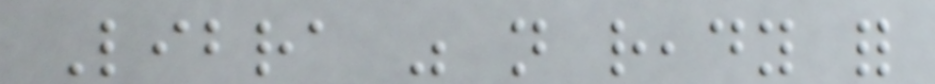Libra was not ready for
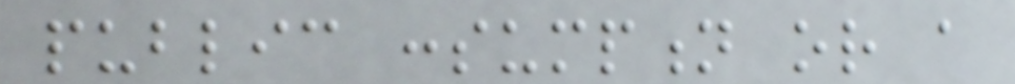public consumption or a
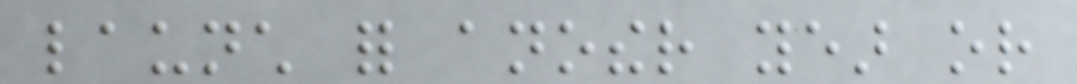launch for another year or
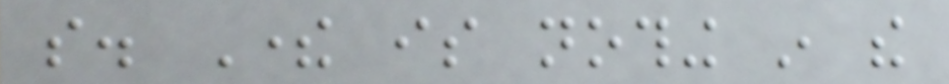so. There is nothing in the
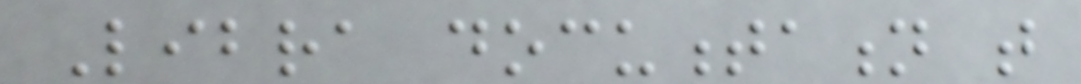Libra documentation that
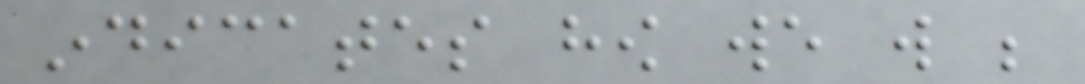indicates how we will be
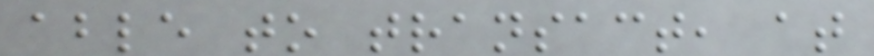able to transact, at
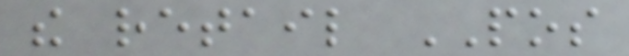the retail POS
